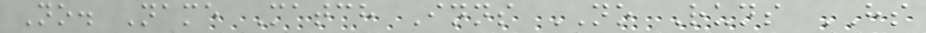No. Name Match Inns NO Runs HS
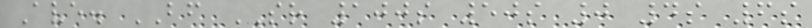Ave. BF SR 100s 50s 0 4s 6s
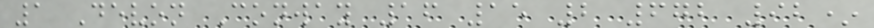1 Devon Conway 16 15 2 672 92*
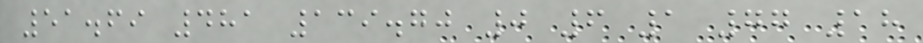51.69 481 139.70 0 6 1 77 18
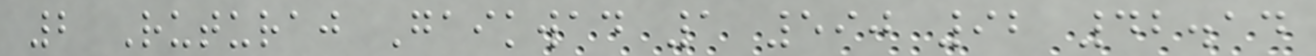2 Ruturaj Gaikwad 1 590 92 42.14
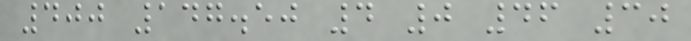400 147.50 4 0 46 30
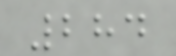284
